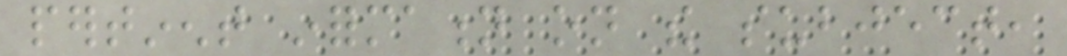pertinent information on the subject,
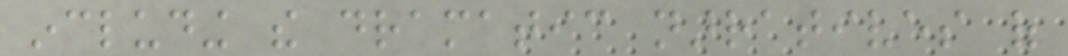including the dramatic narratives of
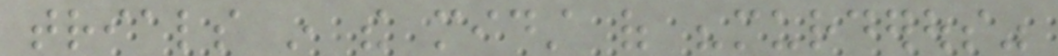trials in the midst of "murderous"
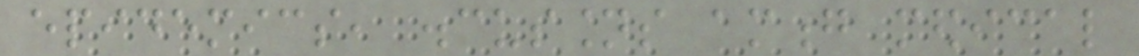epidemics, discussions among medical
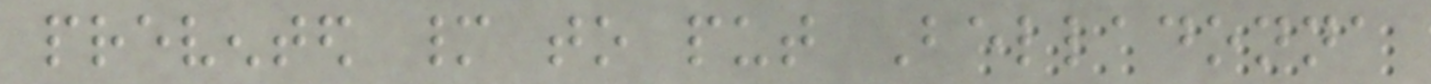prevented many to put Belladonna
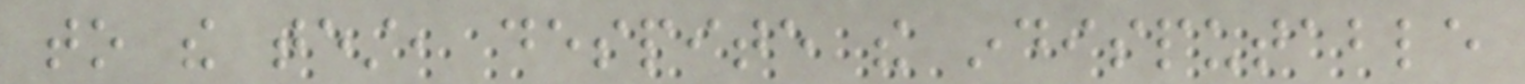to the test, despite the indisputable
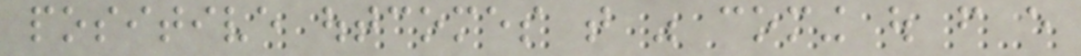positive outcomes that was coming out from every
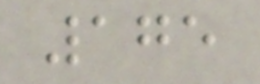175
